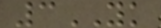3YK
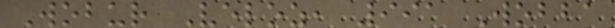Wobur Veloz, 991 Wobba
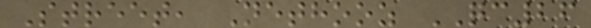Street, Nethooz QC26
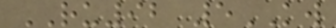RU92 5KW
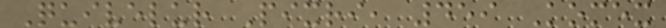Quivelur Pixri, 459 Komex
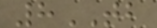8TB
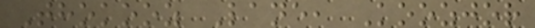Thokooz Lane, Koozjor
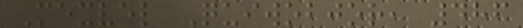Mexvel Quiwobjor, 486
